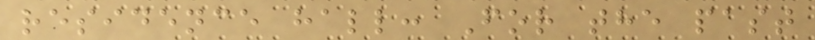residence hall: For the past
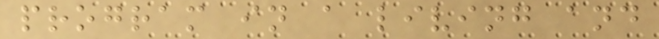program in a living and
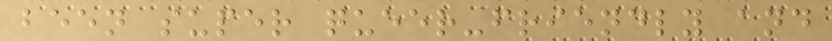been super queer-friendly and
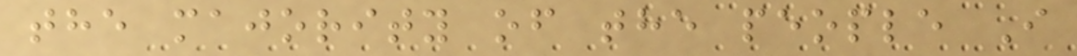the majority of the people I
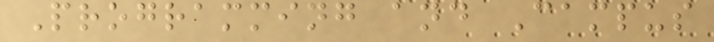Programming and Campus
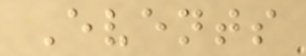Events
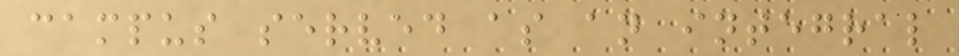campus served as an integral
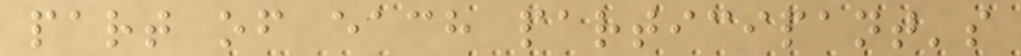part of each participant's
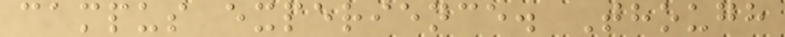campus experience. Though
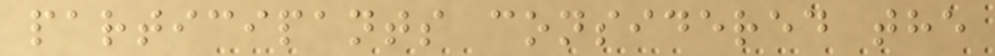participants considered the
